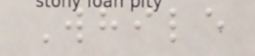While
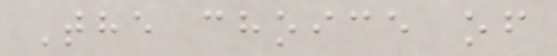The choice of
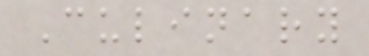Culinary
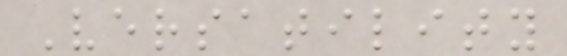Versatility
